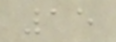15
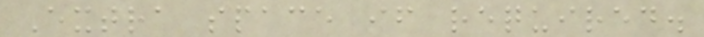Extra space if required.
